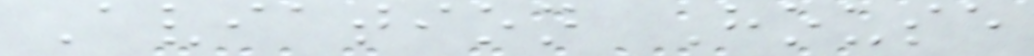Aviation House
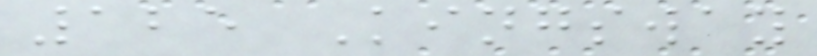125 Kingsway
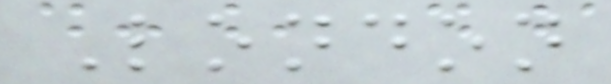London
